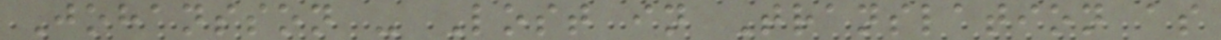Johansson - Lost in Translation as
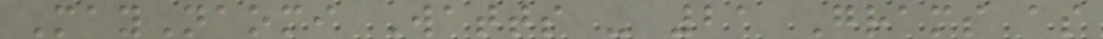MayNaomi Watts - 21 Grams as
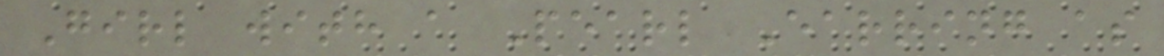Girl with a Pearl Earring as
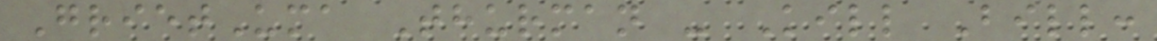GrietUma Thurman - Kill Bill:
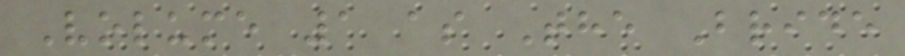Volume 1 as The Bride
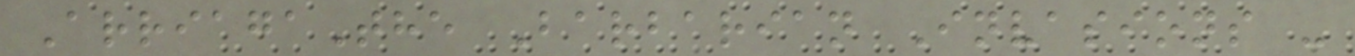ArriagaThe Barbarian Invasions -
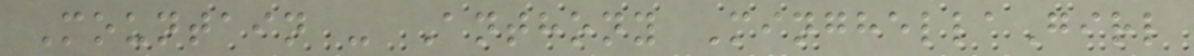Mountain - Anthony MinghellaGirl
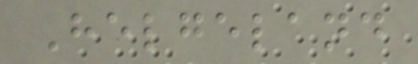Helgeland
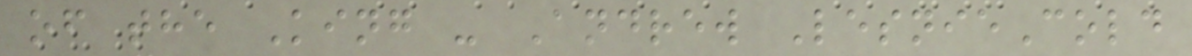of the King - Andrew LesnieCold
